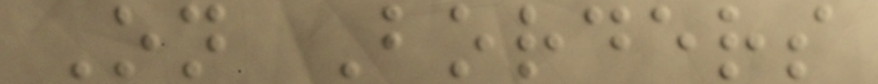On Borders
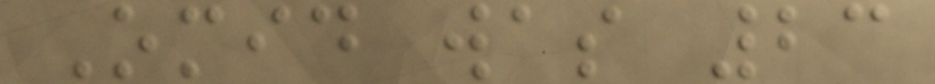Omid was 23
